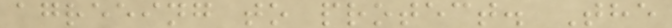agreeing to protect. The
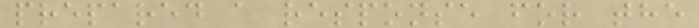prepared a response for the
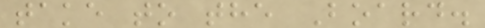take to the Board.
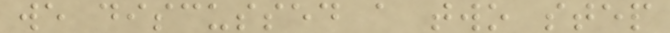we discussed a two step
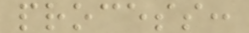process:
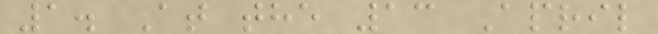1. At the 13 April
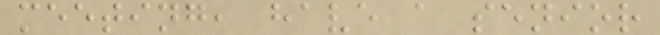meeting, have a senior
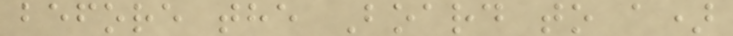before the Board to a)
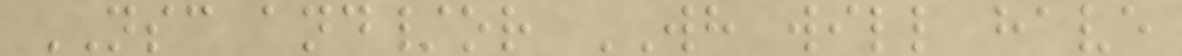NSC and/or WH will have
